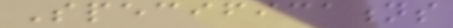Specifications
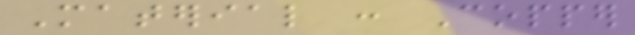Material : Copper
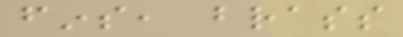fins, brass
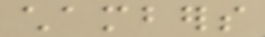chambers
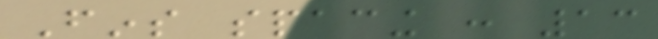Fins spacing : 13
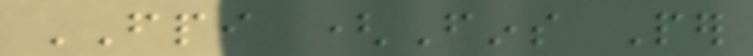FPI (Fins Per
